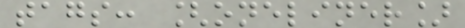tags: [oneliner]
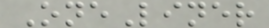OneLiner
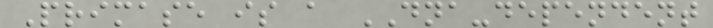Primase is a DNA-dependent
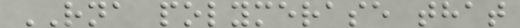RNA polymerase that
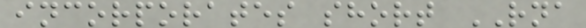incorporates short RNA
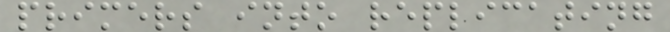primers into replicating
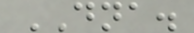DNA.
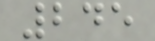245
